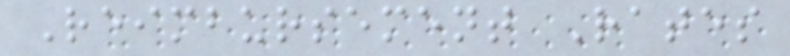Reimbursement Rates
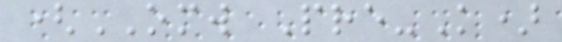(OMW Pre-K)
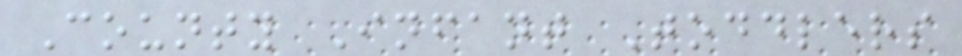County Infant Toddlers
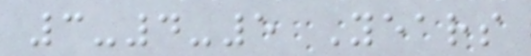3-4-5 Years
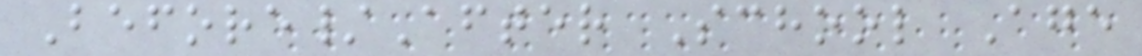Before/After School Age
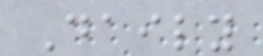Daily
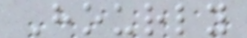Hourly
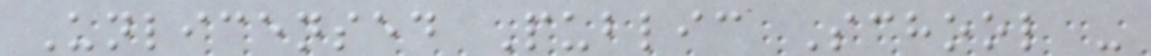Unlicensed Public School -
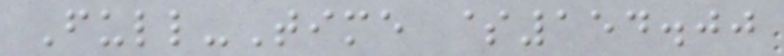Full-Time $154.00
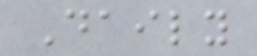Daily
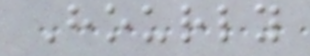Hourly
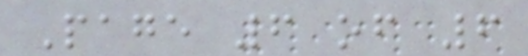Page 6 of 6
